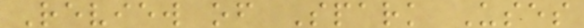Review of Spark Uses
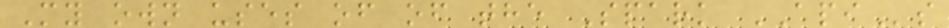My own uses of of the Spark APIs
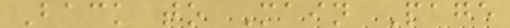Back to Main Page
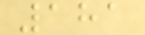181
